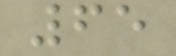65
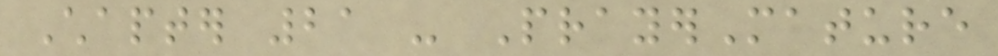Chapter 21 - PrayerMature
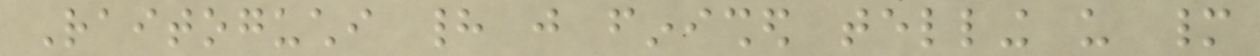Raitoguchi had just finished telling us many
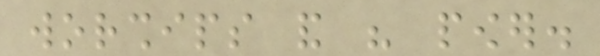worships and his power.
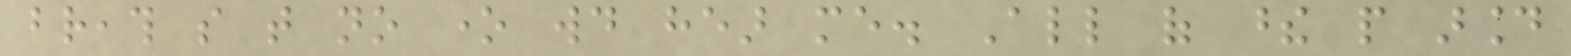breath so that no one would hear me. All of these people around
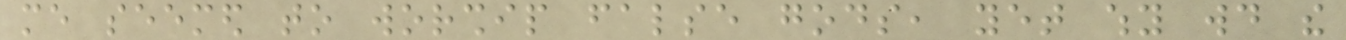me seemed to worship false gods, yet why would the
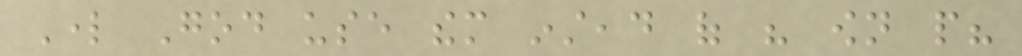Lord God use them instead of his own people?
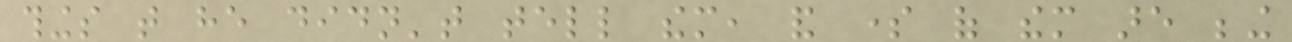things that he didn't tell them, and some of them are being
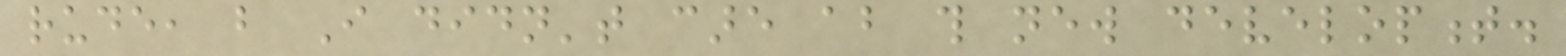rude, but I didn't care about this new development.
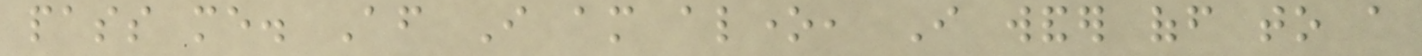pass me. After I am alone, I wander off to a
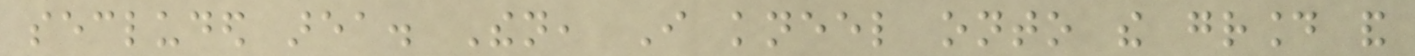secluded area. Then, I kneel onto the ground and
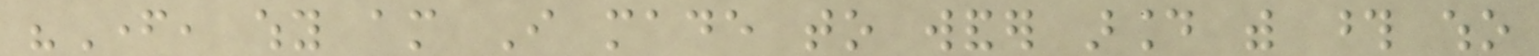"Father, why am I made to wander around with those who
